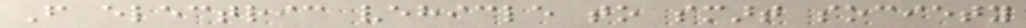From electric vehicle to smart society
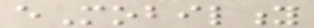eMobility
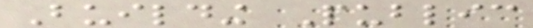Building Public
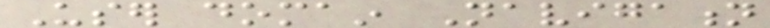User domain Navigation
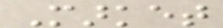Market
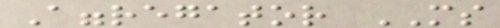Aggregator MS
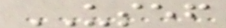USEF
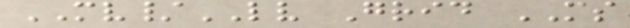MV/LV Grid MS
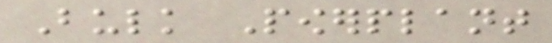Bulk Powerplant
